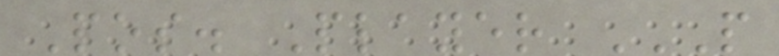Pos. Player P
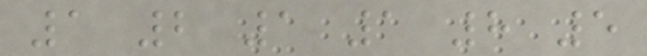1 2 1 1 8 5
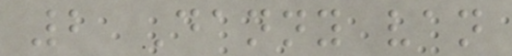2 Danny van
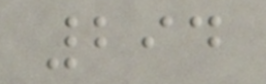294
